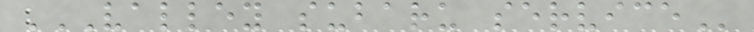VALLEY SUBARU SERVICE
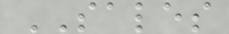SALES
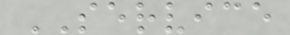SERVICE
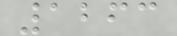1263
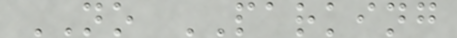NO PARKING
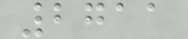2711
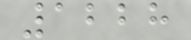1228
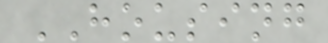HOUSING
